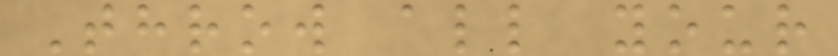Throw all your
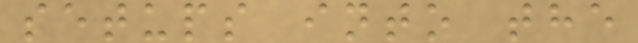setups into the
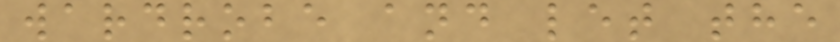wardrobe and let the
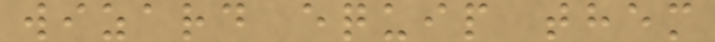wizard equip them
